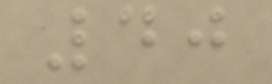40
